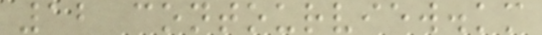12 contourview.km
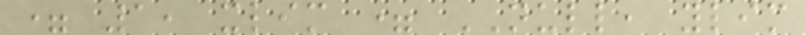= 1, xlim = NULL, ylim
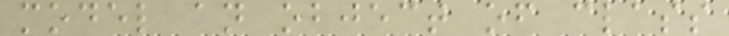model an object of class
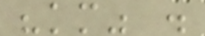"km" .
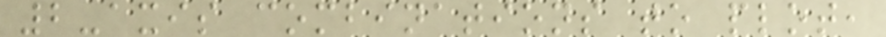2-axis combinations to plot,
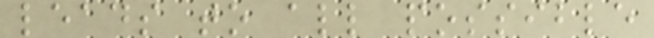leads to all possible
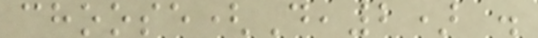choose(D,2) .
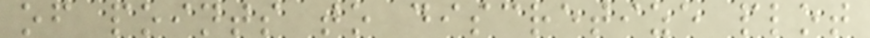of points to discretize plot
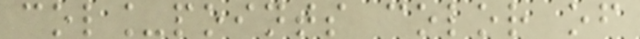col_points color of
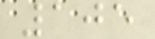105
